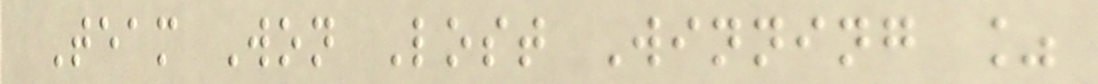Team Won Lost Winning %
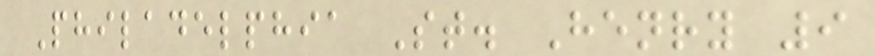Philadelphia St. Henry 9
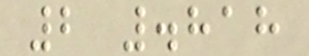2 .818
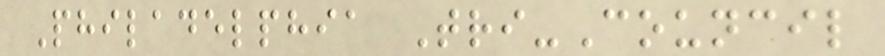Philadelphia Tri-Council
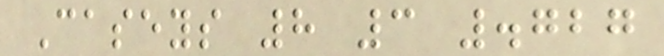Caseys 8 3 .727
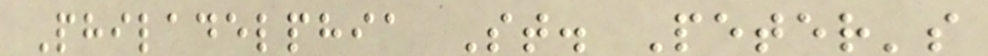Philadelphia St. Peter's
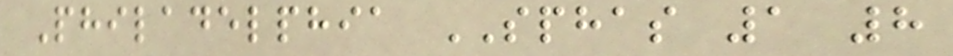Philadelphia SPHAS 1 8
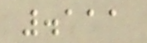.111
